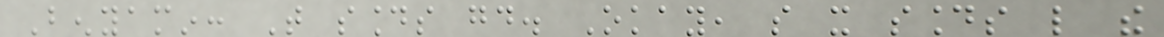Benyamin: That sounds good. Okay, so it sounds like the
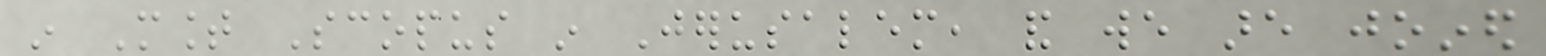in Mount Scopus in Jerusalem, and we are joined
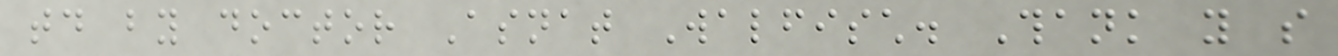today by doctor Asnat Walfisch. Thank you so
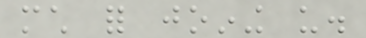much for joining us.
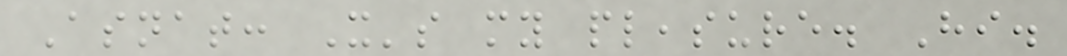Asnat: It's my pleasure. Hi.
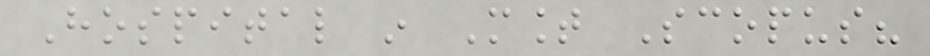Hospital in Mount Scopus?
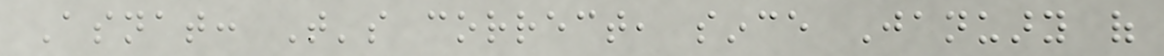Asnat: That's correct, since January of
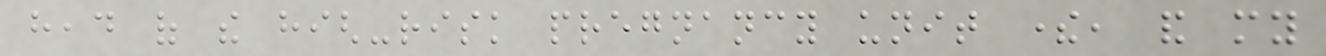head of the high-risk pregnancy unit there, and my
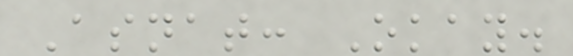Asnat: Okay.
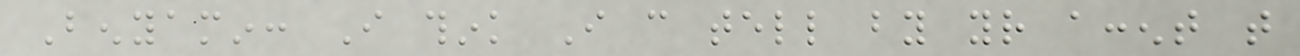Benyamin: I think I can tell by your accent that
